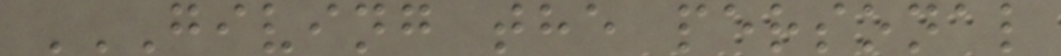GIVING THE PERSONAL
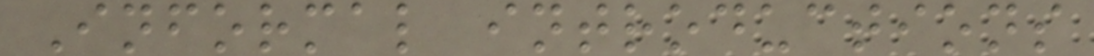Informal introductions
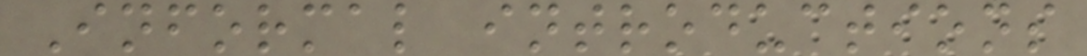Informal introductions
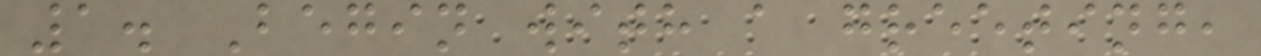1. Begin with a greeting,
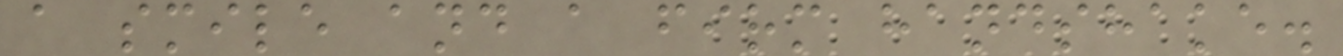a smile and a firm handshake.
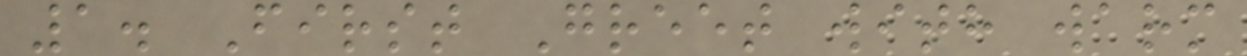1. First Greet with warm
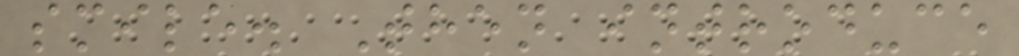smile. Then introduce
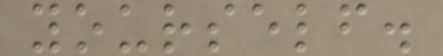yourself.
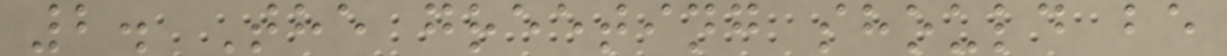2. The greeting should be
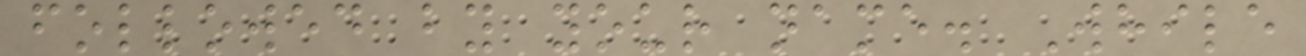followed by your name. While
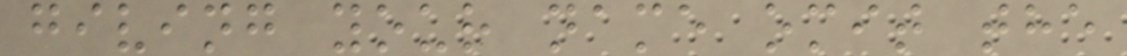giving your name omit the
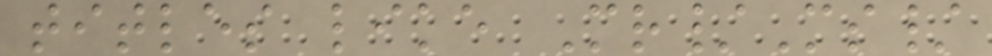titles like Mr/Ms/
